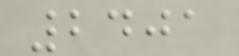2401
